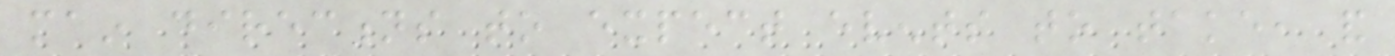main directions to expect events to take, and
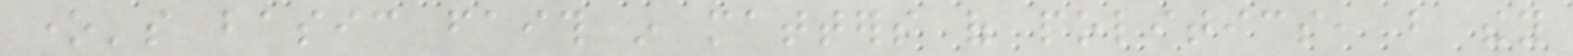one's basic faith in matters of politics, but they
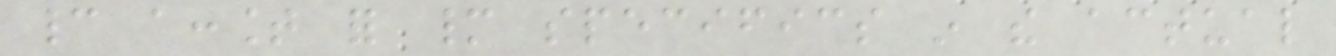cannot account for many specifics in the actual
